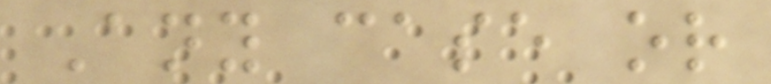Any case or
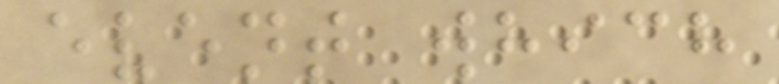event which
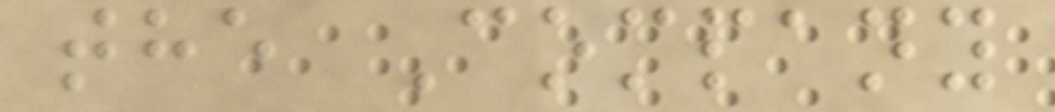the Company
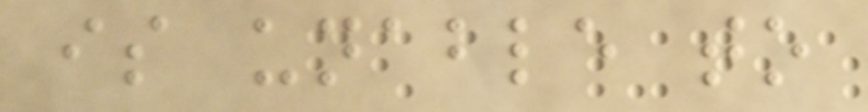is unable to
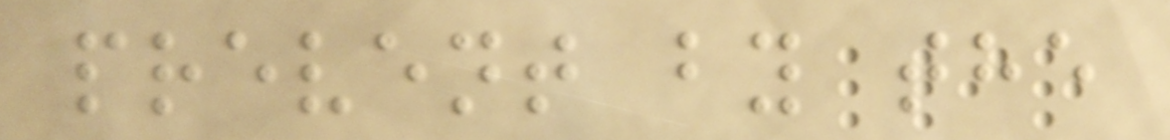prevent by the
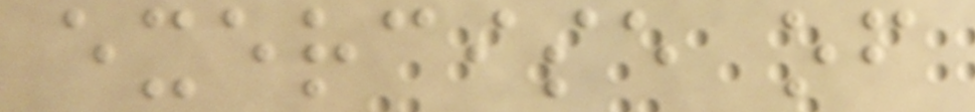exercise of
